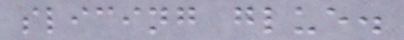slicing glue.
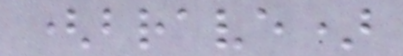(brave)
